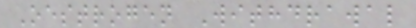Oestrogen Withdrawal
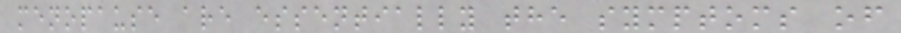menopause are essentially the symptoms of
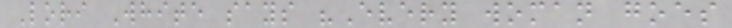Lori White says "Every woman goes
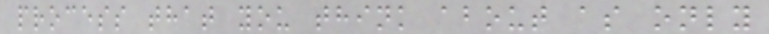process that you think about as only
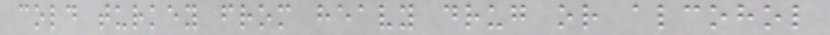cold turkey from heavy drug or alcohol
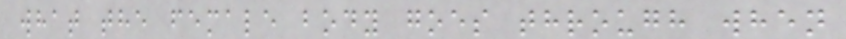what the female body goes through when
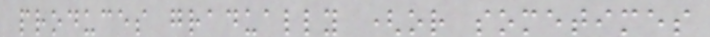produces gradually (or sometimes
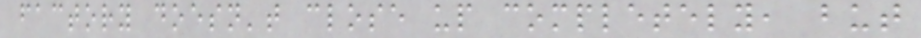factory doesn't close up completely, but
